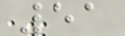51
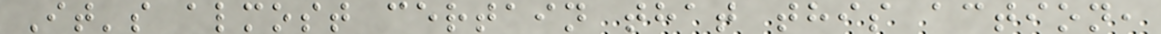It's almost certain that this action,
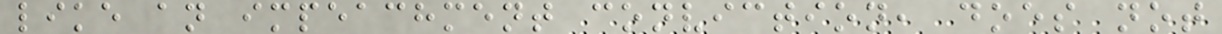like an impeachment conviction, does not
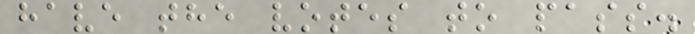have the votes to pass.
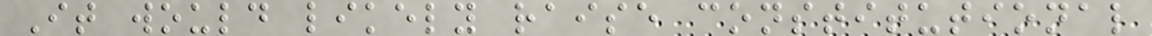It would likely raise constitutional
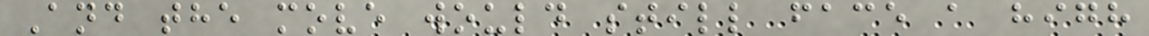And the move would still face a high
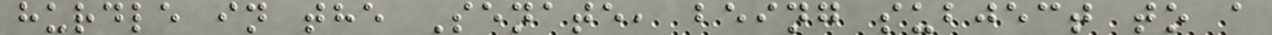hurdle in the Senate, being subject to a
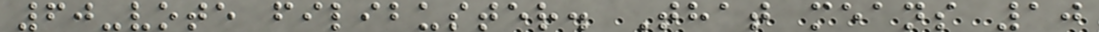60-vote filibuster. That means 10
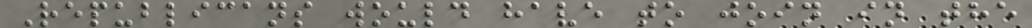Republicans would have to join in the
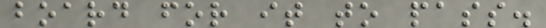board for it to pass.
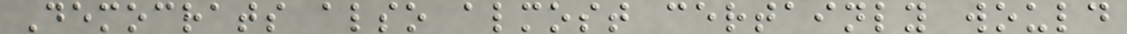Democrats also almost certainly would
